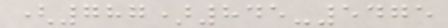(787)845-5475
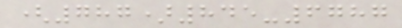(787)845-6787
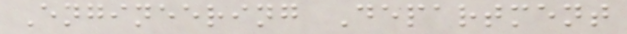Engineering Department
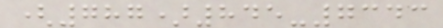(787)845-7343
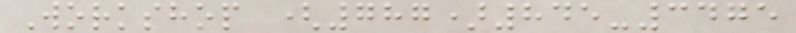Workshop (787)845-3475
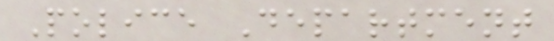Police Department
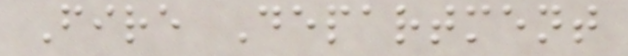Fire Department
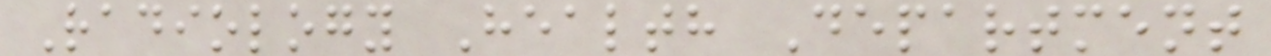Radiology Health Department
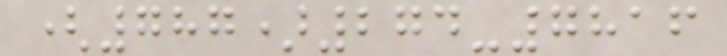(787)274-7816
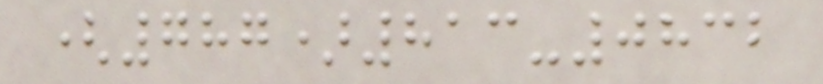(787)813-0832
